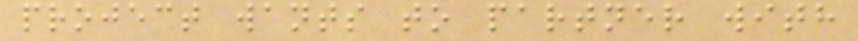project wants to partner with
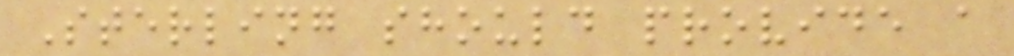Sterling should provide a
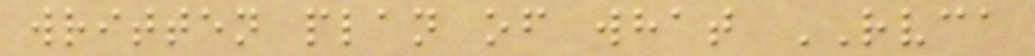written plan of what RVCA
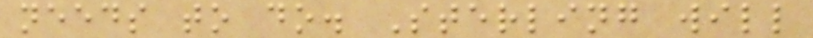needs to do. Sterling will
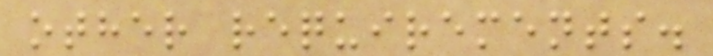other requirements.
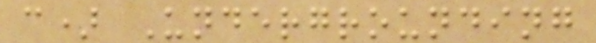c) Undergrounding
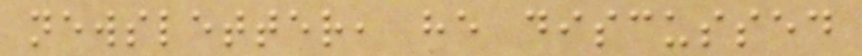newsletter, he discussed
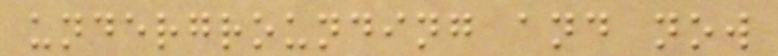undergrounding and now
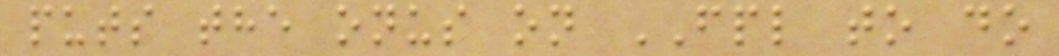puts the onus on FPL to do
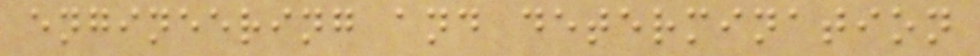engineering and determination
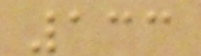133
